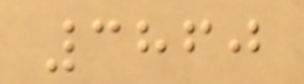3860
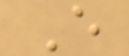E
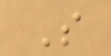S
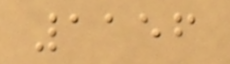1156
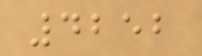4252
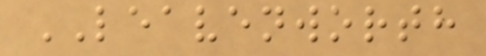LEAVENWORTH
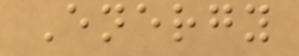Energy
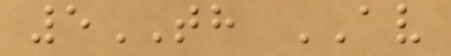5TH AV
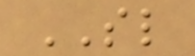SL
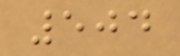504
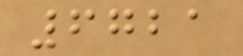6721
